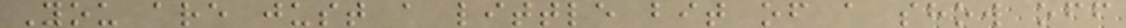You are just a little bit of a show off
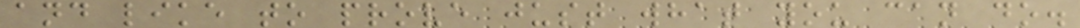and like to prove just what you can do.
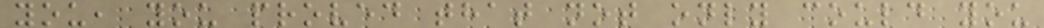you, you proved that not only could you
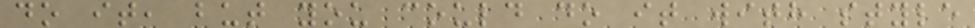do it, but you could do it with style
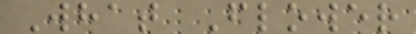What Flower
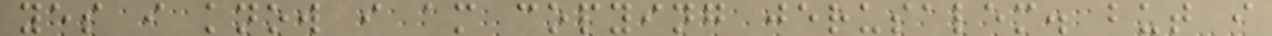yes i know i am copying jerusalem. but i
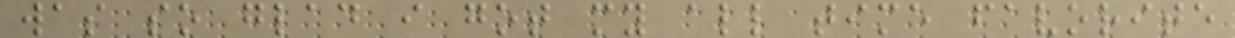was so glad i got my all time favorite
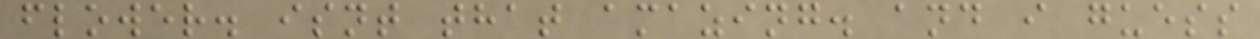flower. isnt that amazing. and i guess
